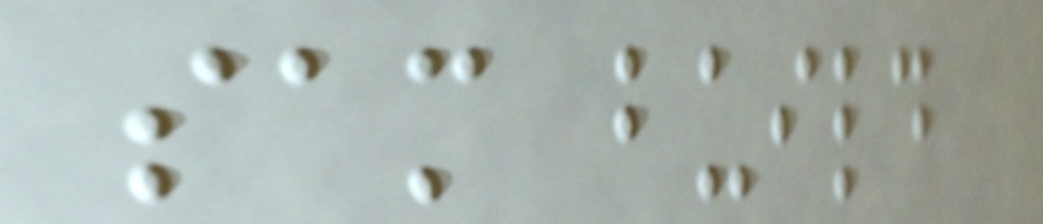sam build
